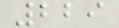229
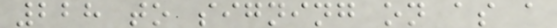228 to signing on as a
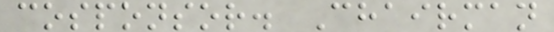cosponsor. Chairman
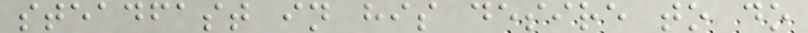steadfast in his desire to do
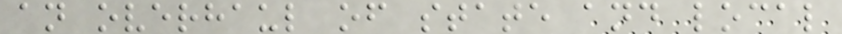an overhaul of state and local
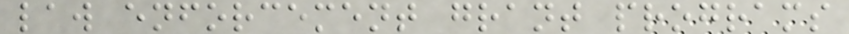law enforcement grant programs
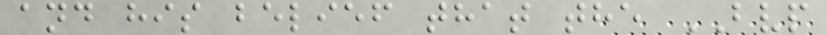and his belief that the BVP
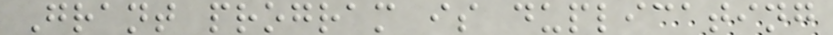Grant program is duplicating
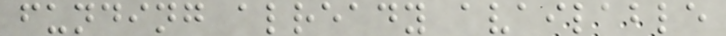funding already available
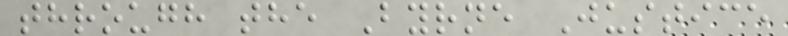through the Byrne Justice
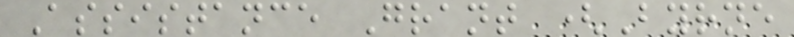Assistance Grant (Byrne
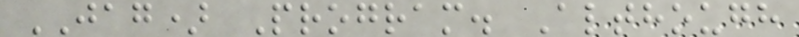JAG) Program. Although
